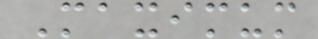Maximum
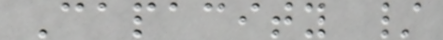Capacity /
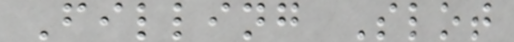Filling Slot
